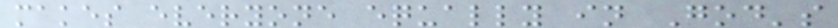makes everyone equally in God's
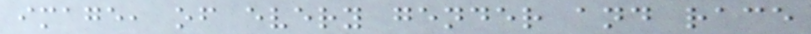image, of every gender and race
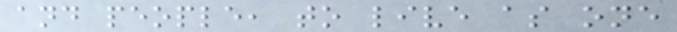and people, to live as one
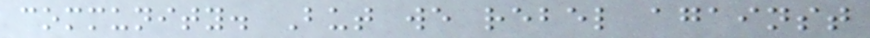community. But we rebel against
